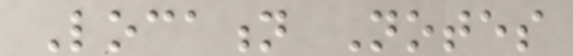Location Notes
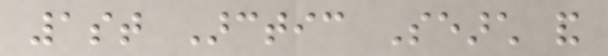1st Arctic Search and
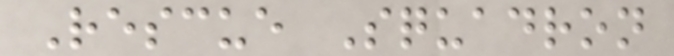Rescue Squadron
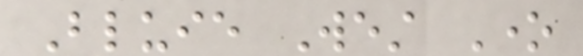Bluie West One
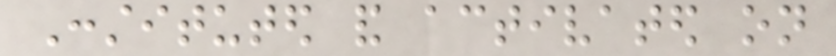Constituted and activated on
